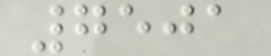7501
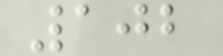102
